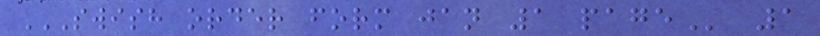SWISH ORDER FORM JAN 1 PAGE 1
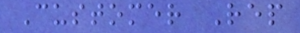Customer Rep
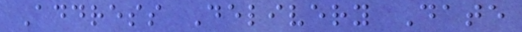Address Delivery Date
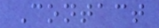Contact
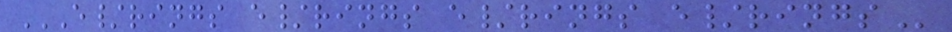E/RINGS E/RINGS E/RINGS E/RINGS
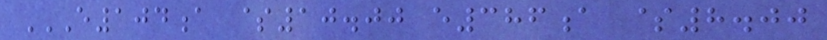E104A $10.00 E386A $8.00
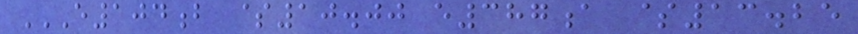E104B $10.00 E387A $13.25
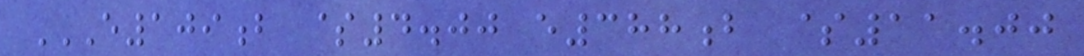E109B $4.00 E388B $11.00
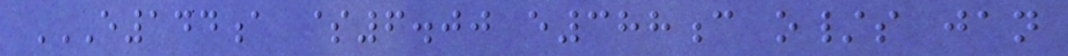E144A $6.00 E388C O/S JAN
